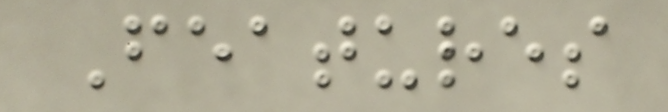Features
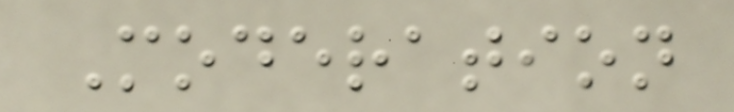Moderation
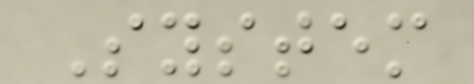System
